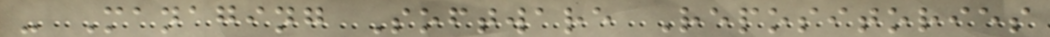- Managing Software Repositories
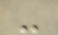-
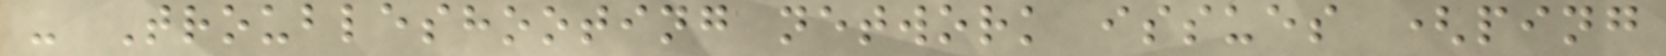- Troubleshooting network issues (ping
